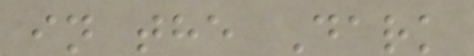in the Dark
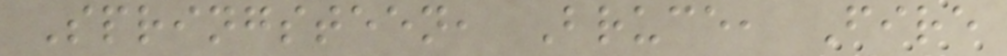Springsteen, Bruce, Fire
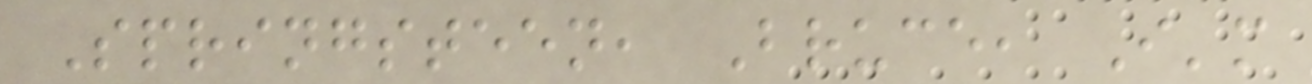Springsteen, Bruce, I'm
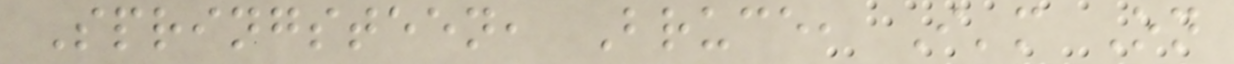Springsteen, Bruce, I'm On
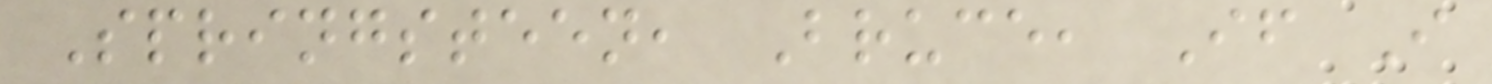Springsteen, Bruce, If I
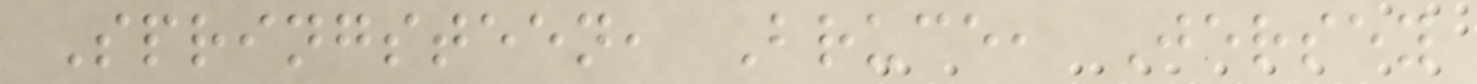Springsteen, Bruce, Jersey
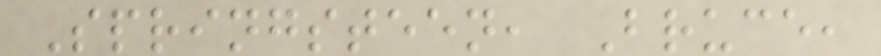Springsteen, Bruce,
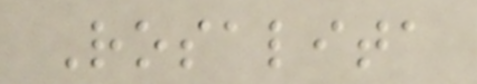Rosalita
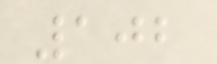102
